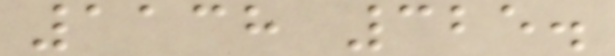1138 325.
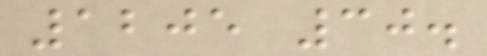1205 30.
